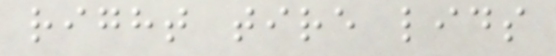right tire lids
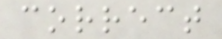correct
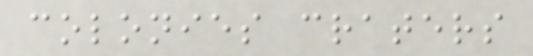colonies craters
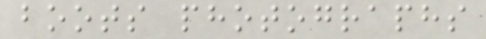boots photographs
